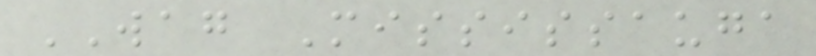WAG Mississauga
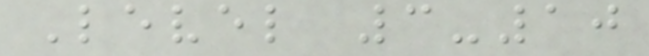Level 3-10
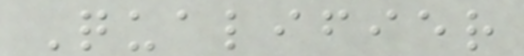Qualifier
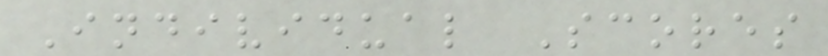Individual Scores
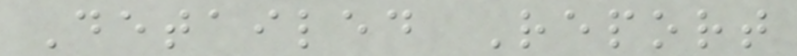Detailed Report
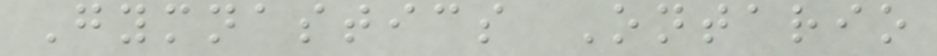Gymnastics Ontario
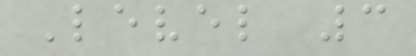Level 3
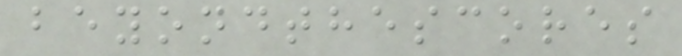beyondthescores
